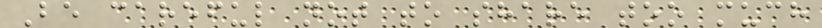Be careful not to share too much
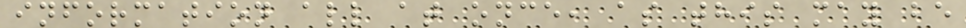information all at once, as this may be
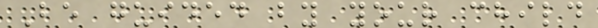Be guided by your child
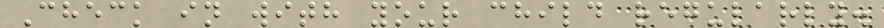Check in with your child regularly.
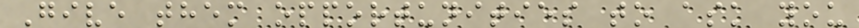Give them opportunities to ask you
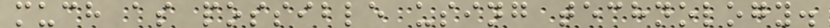much as possible using technology.
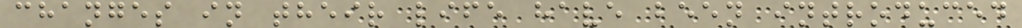changes in their life have been introduced
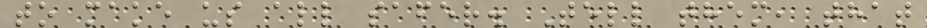to make us all safer. Tell them, that
